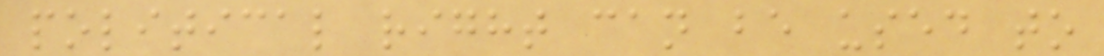political right can be used to
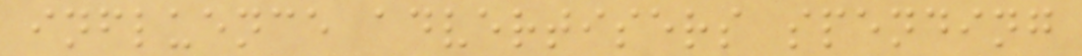influence advertisers spending
